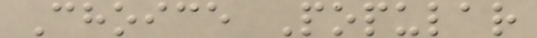Choice Popular
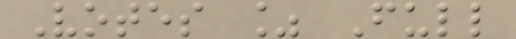Votes % Full
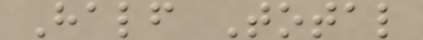Half Total
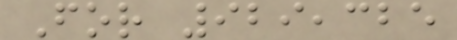For 929,325
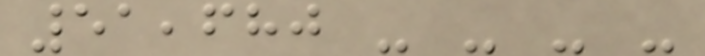51,680 - - - -
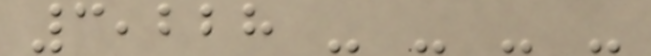3,228 - - - -
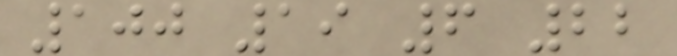100 19 6 22
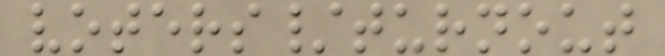voters/turnout
